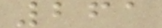261
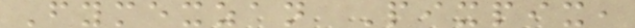Fymexzan Pixpix,
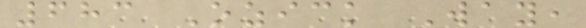683 Ozick Way,
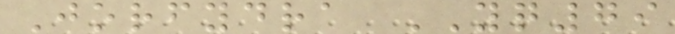Jorfydra YQ79
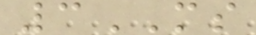3MS
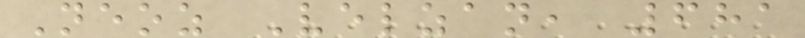Neoz Velzan, 681
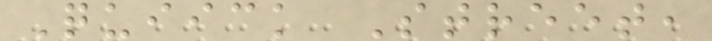Quiick Street,
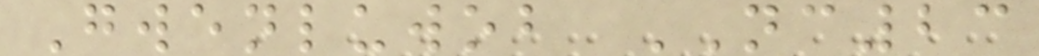Gwenluwob NC23
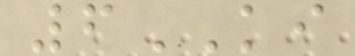6KI
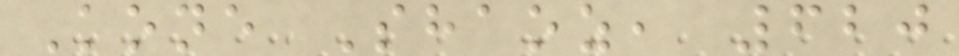Kone Shaoz, 620
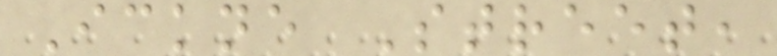Ickne Street,
